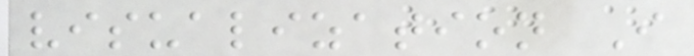visualization I
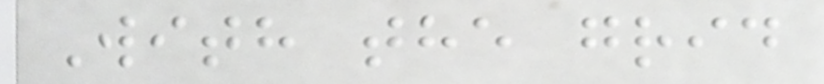With the grid
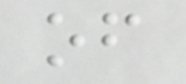of
